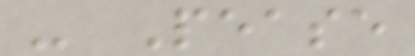- Pease
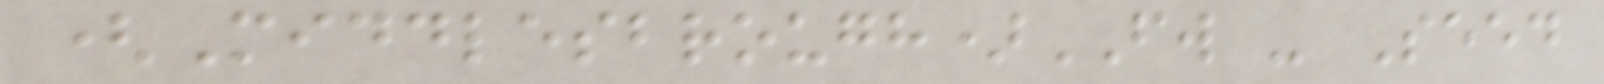(Middlesbrough)FW - Seed
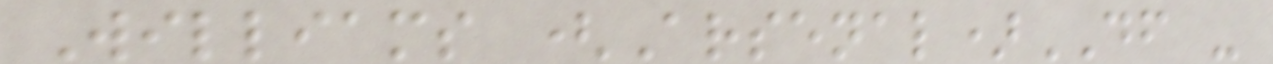Williams (Arsenal)DF -
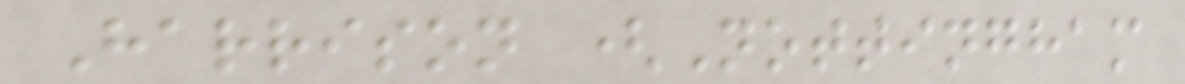Harrison (Nottingham
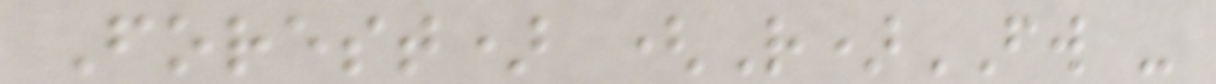Forest) (R)FW -
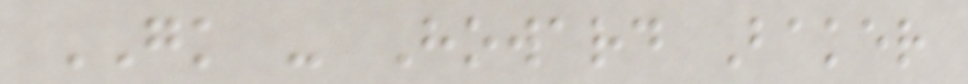GK - Howard Baker
